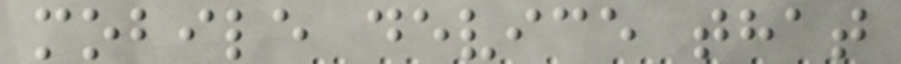mobile device that
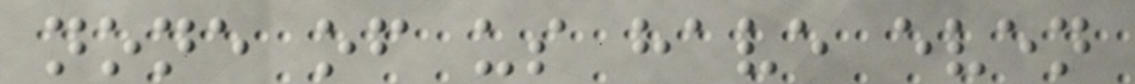none of us have even
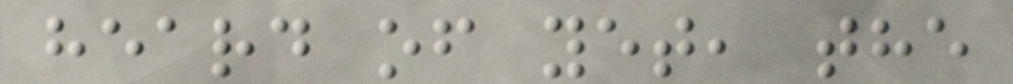heard of yet, the
